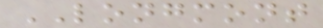LONGMONT
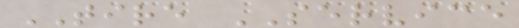TIRE SERVICE
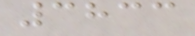3833
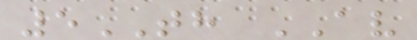5TH AV
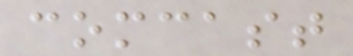comcast
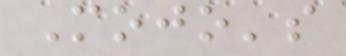Mojo's
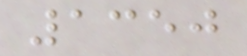1350
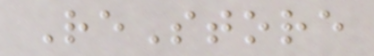ReStore
